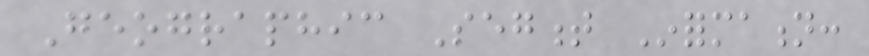Geographic Segment Information:
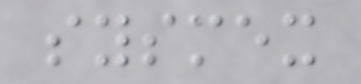sysmex
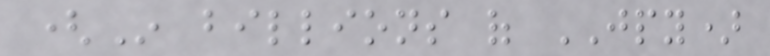(In billions of JPY)
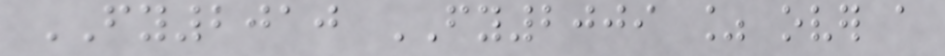FY2010 FY2009 % over a
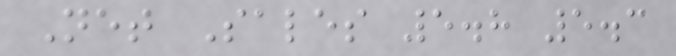Net Sales 5.8 5.3
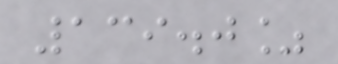139.0%
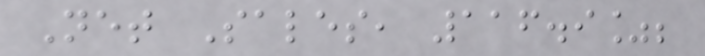Net Sales, 116.9%;
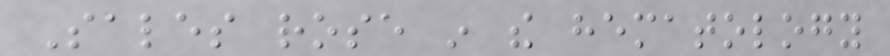Sales rose in the hematology
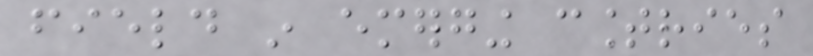field in emerging countries
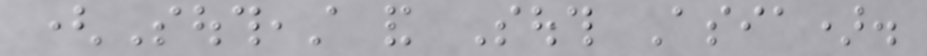(Southeast and South Asia).
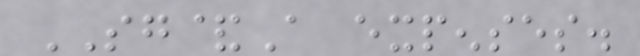SG&A expenses.
